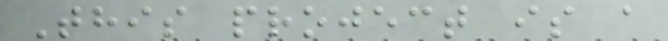This project is a
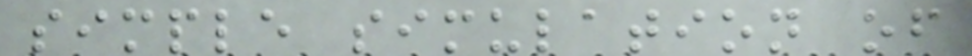simple simulation of
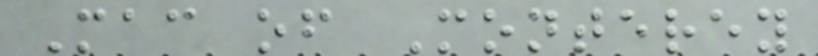Mac of Monterey
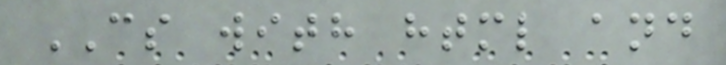CS with html and
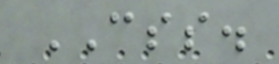CSS.
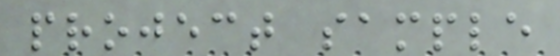project sample
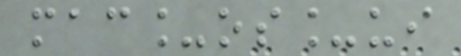mac_os_ui
